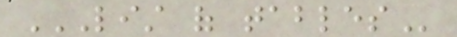LIST OF TABLES
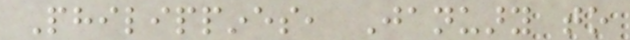Philippines, January to
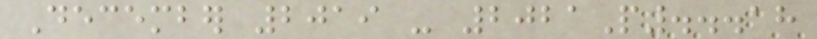December 2019 - 2021P...18
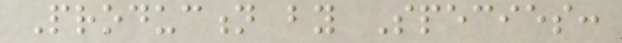Production by Species:
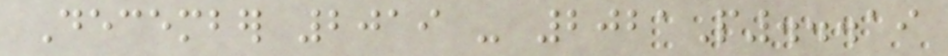December 2019 - 2021P...19
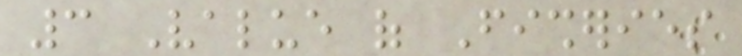3 Value of Fisheries
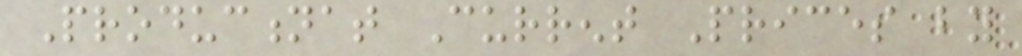Productionat Current Prices by
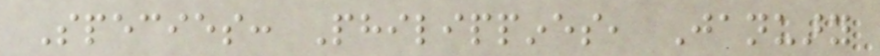Species: Philippines, January
